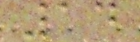14
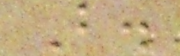B.
